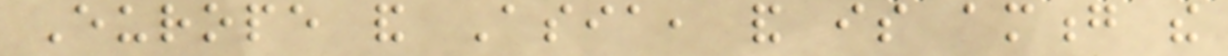Europe and Asia, and is among the
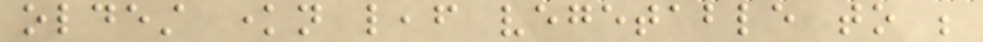oldest known leaf vegetable to be
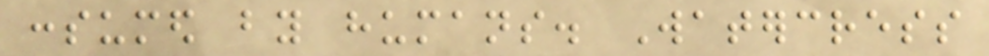consumed by humans. Watercress
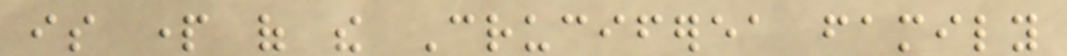is part of the Cruciferea family
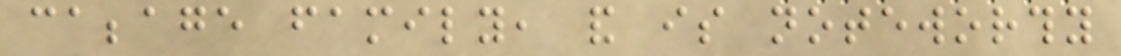cabbage family, and is noteworthy
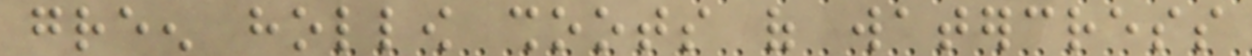green hollow shoots of watercress
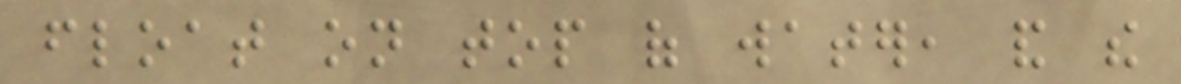float on top of water, and the
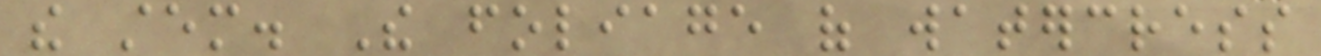the stem. The foliage of watercress
